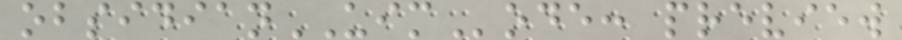obsidianUIMode: preview
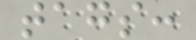tags:
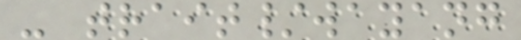- trait/wayang
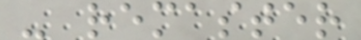- remaster
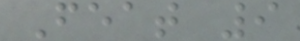Feat 9
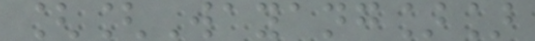[[Wayang]]
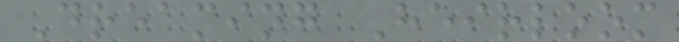Dreaming Heirloom
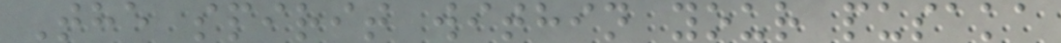The spirit within your pusaka
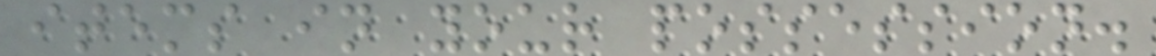items in your possession.
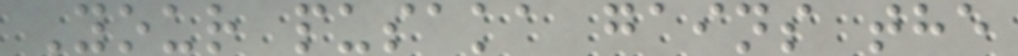Your pusaka gains the
